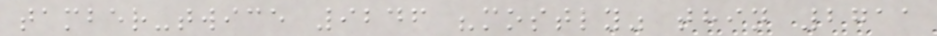tamber-twice 9246 "mostly" thin 2711
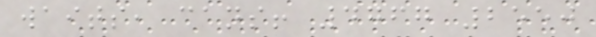waits, cans! 4767 2550
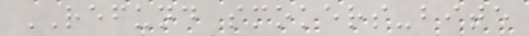REFUND smokers-bite
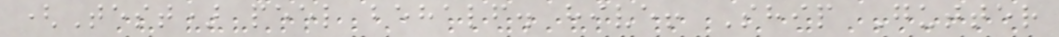(Test) peel behalf. hive! Ship Gutter
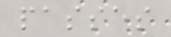passes
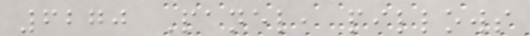6270 Panel, pillows
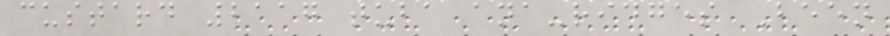custard 2117 tuba ana-ridges Been
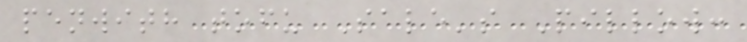penwith tofu Sale's Pillow:
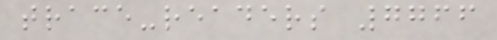trace-readers 7766
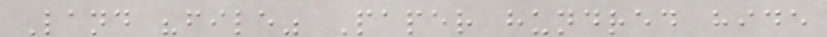Land "file" Paper hundred hide
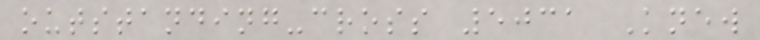outstanding-cross 5031 Knew
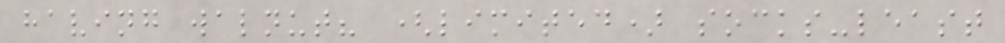having walnut? (limited) socks-least
